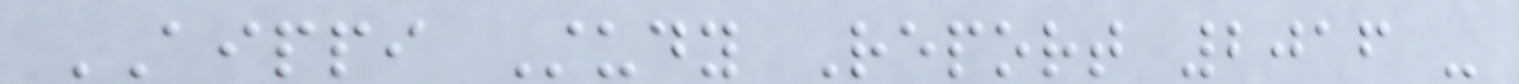AIPPI Study Report 2016 -
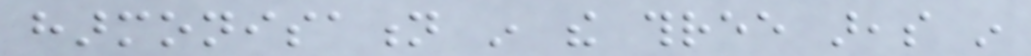harmonisation in the three areas in
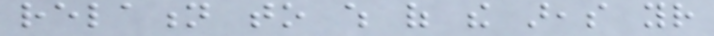relation to which of the areas your
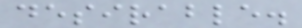desirable.
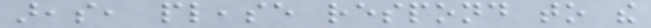areas, please respond to the
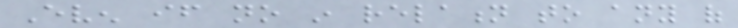Even if no in relation to any of
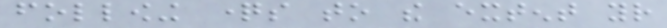following questions to the extent your
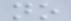no
